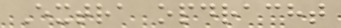Extra opdracht
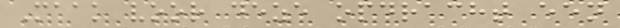Maak voor deze opdracht een
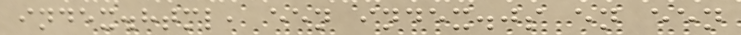index.html, een index.js en een
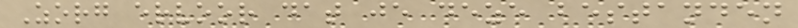Zorg ervoor dat je deze bestanden
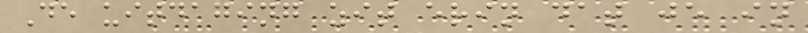De uitdaging zit erin dat je in
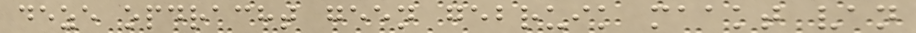deze opdracht geen gebruik maakt van
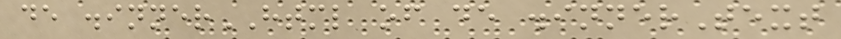de .innerHTML of de .innerText
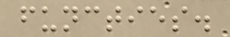functies.
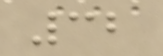32
